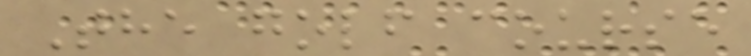The golf course
